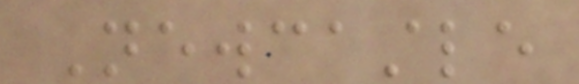Newcastle
